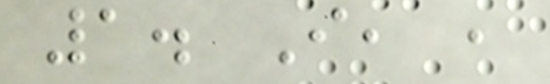1. I, ,
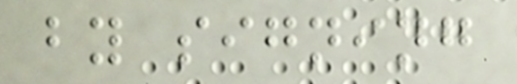by signing
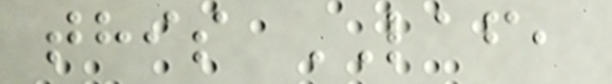this LAF,
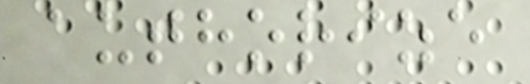authorize
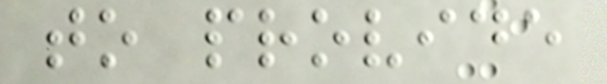to provide
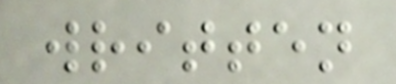written
